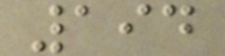194
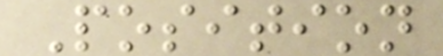Position
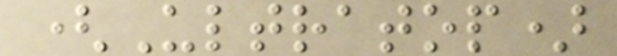(Ultratop)
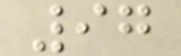97
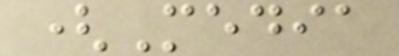(Media
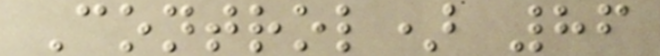Control) 86
